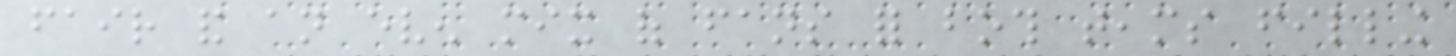fair and an even mix of fans for both teams filling
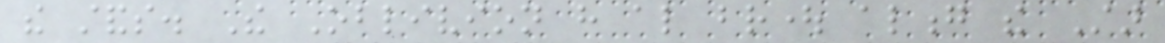the stands. The Oblivion have also brought along the Star
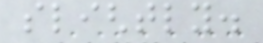slightly.
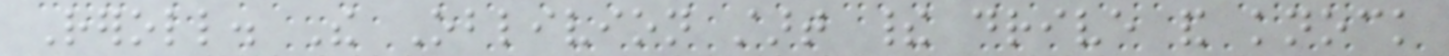Reroll. The Oblivion start their drive and knock
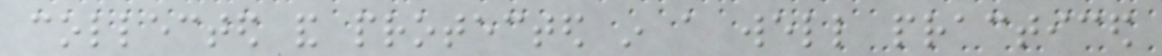collected and protected in a well practiced
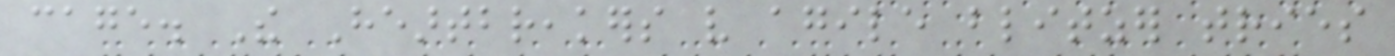cage. The Heartbreakers very agile blitzer tries
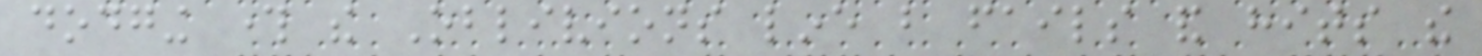dodging through the Oblivions line but fails and hits the
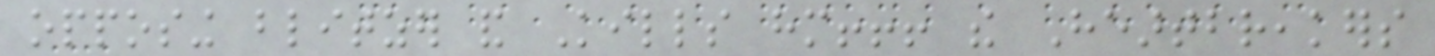opposing blitzer and Kills him!!! the Heartbreakers
